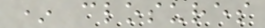* closures
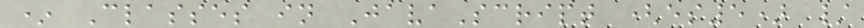* Classes in JavaScript (es5) /
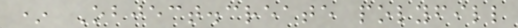* Object.create polyfill
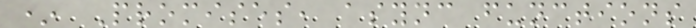* Promises, async functions
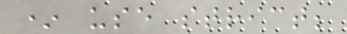* use strict;
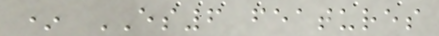* ES6 features
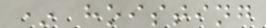* hoisting
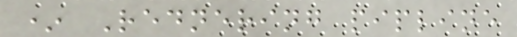* Rednering pipline
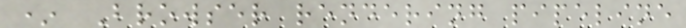* Browser rendering pipeline
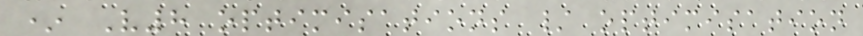* V8 optimisations / optimisation
